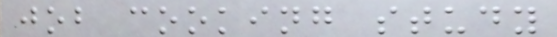job cooking study
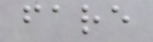fare
